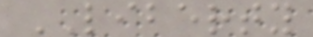LIBERTY
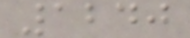1240
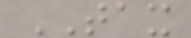TAX
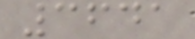3641
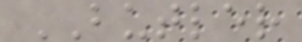BUTLER
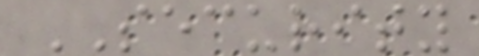SECURITY
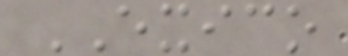EXICO
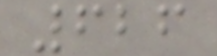626
